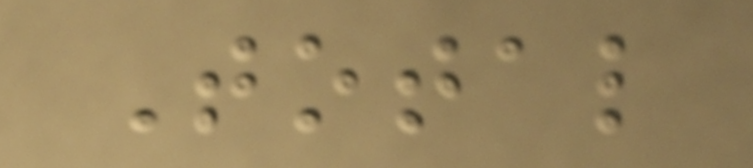Total
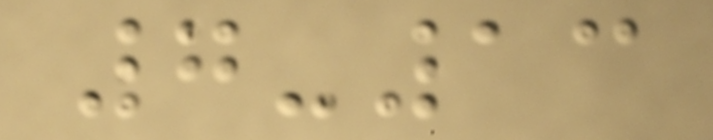7-13
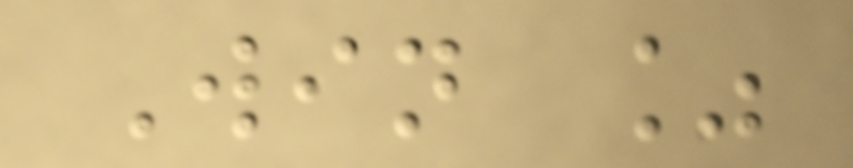Win %
